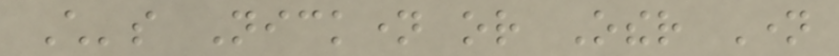Child's Nickname or Other Name
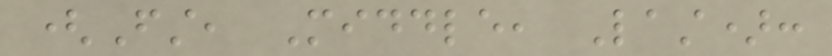(First, Middle, Last):
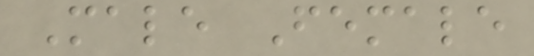Male Female
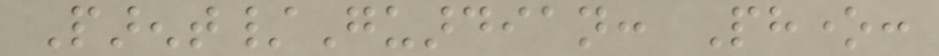Parent/Guardian: Phone:
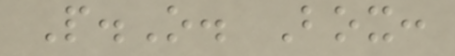P.O. Box:
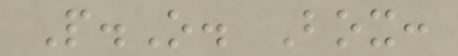P.O. Box:
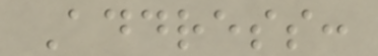Address:
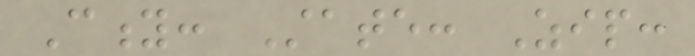City: State: Zip:
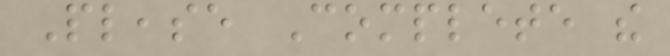Please Complete the
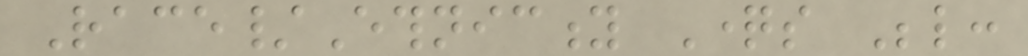Race/Ethnicity Questions Below:
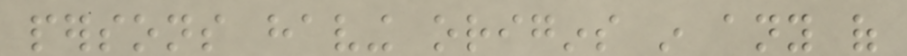persons having origins in any of
